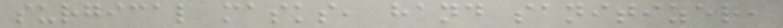surgical masks, hand sanitizer,
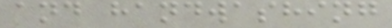and handwashing
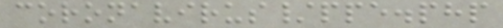coronavirus/ppe.php
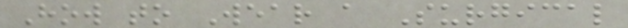How to Wear a Surgical
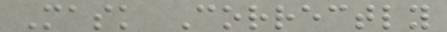Mask Correctly
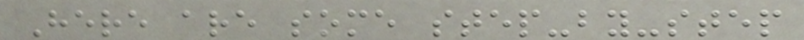Here are some step-by-step
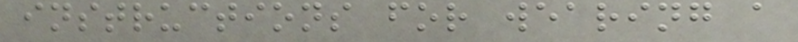instructions for wearing a
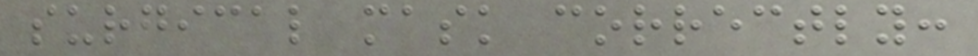surgical mask correctly:
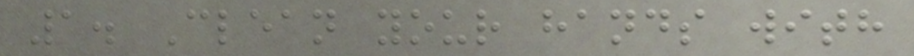1. Clean your hands with
